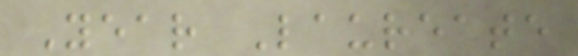Year Laureate
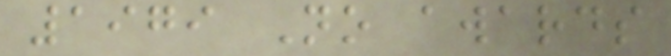1979 No awards
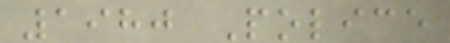1980 Police
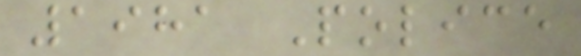1981 Police
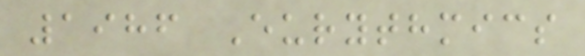1986 Eurythmics
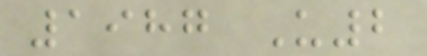1987 U2
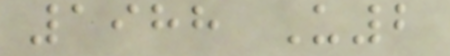1988 U2
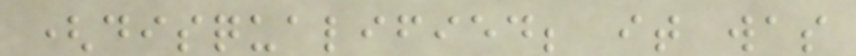(disqualified; it was
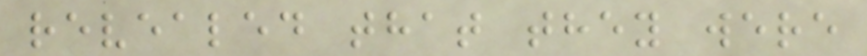revealed that they were
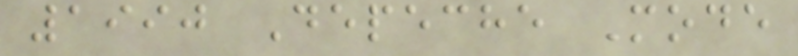1990 Depeche Mode
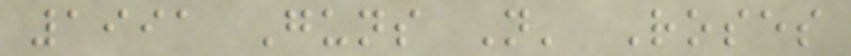1991 Guns N' Roses
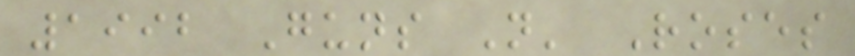1992 Guns N' Roses
